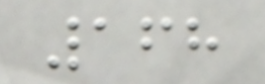168
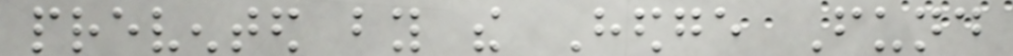prevented by the Hedge Fund
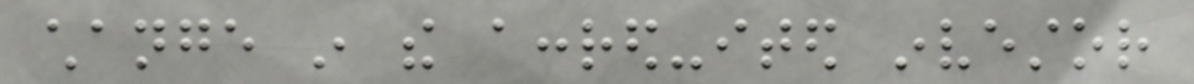change in the accred-ited investor
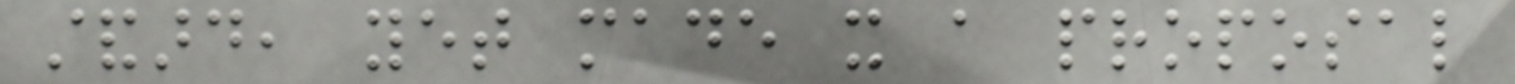standard, yet made it a proposal
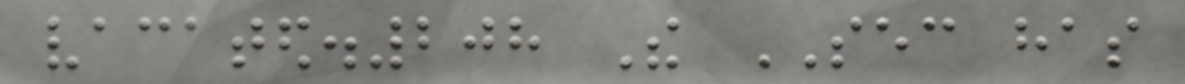vacated.208 The SEC has
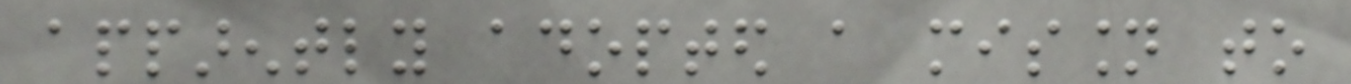apparently adopted a mission to
